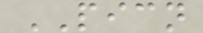PICN
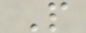P
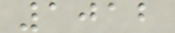1012
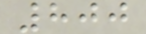800
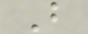B
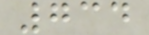734
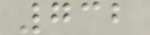732
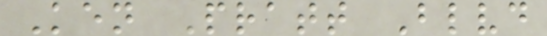Ken Pratt Blvd
